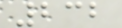232
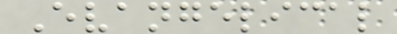Evangelical
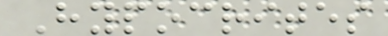Hypocrites
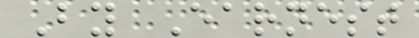By Earnest
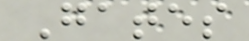Gates
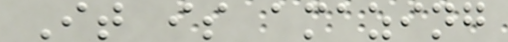It is amazing
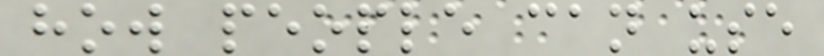how people can use
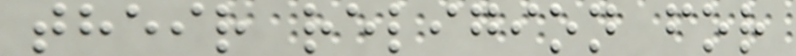their religion for
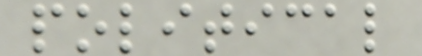political
